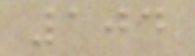104
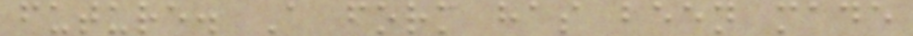future. A form has been made
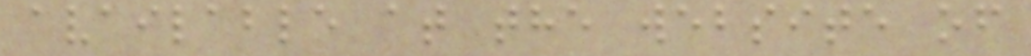available at the website of
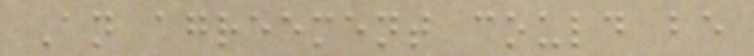An agreement could be
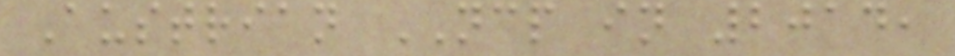Austrian NCP in 2014,
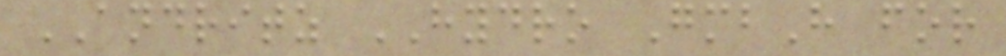ANDRITZ HYDRO GmbH for
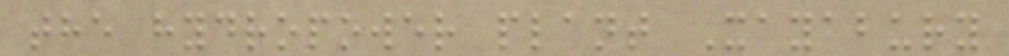the hydropower plant Xayabury
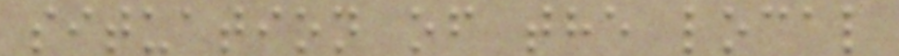situation of the local
